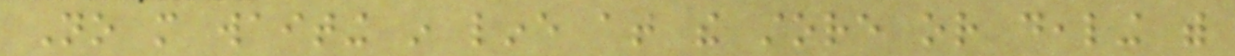No more waiting in line at the store or dealing with
